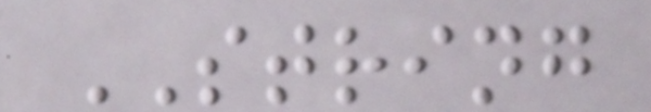STRING
